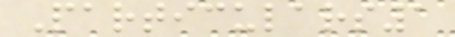Particulars1
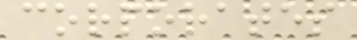corporates
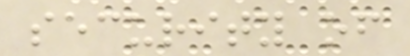security of
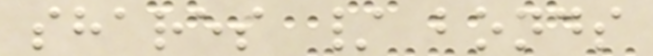shares / bonds
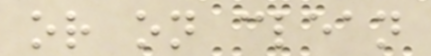or on clean
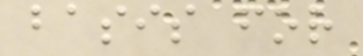basis for
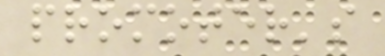promoter's
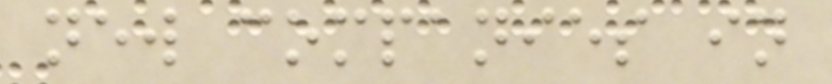new companies in
